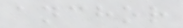anchor
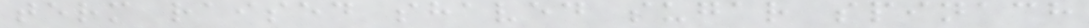term raised shaved sugar spinach
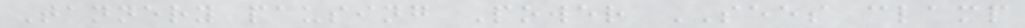Tannery pausing Power SEES clamp
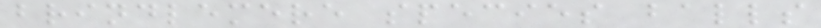brindlemere species balls
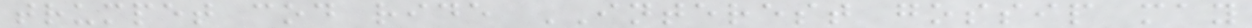trumpet cod ride INTEREST gossip may
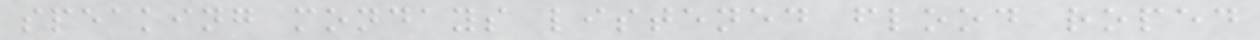speaking mondays listened flood roped
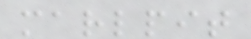marlpit
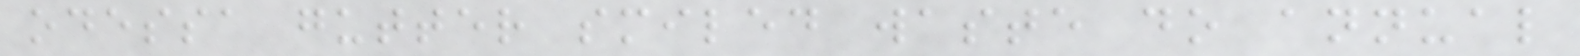odessa gutter smiled waste do annual
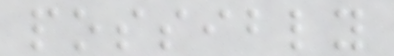possibly
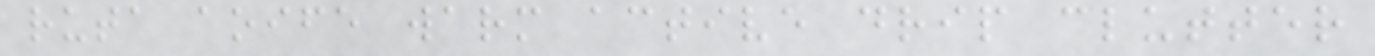ruta aoife warm active drip clutter
